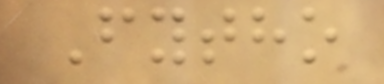Fytho
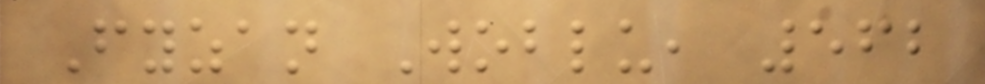Fyzan Woblu, 562
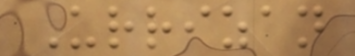Urrizan
